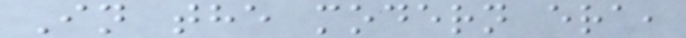In the modern era,
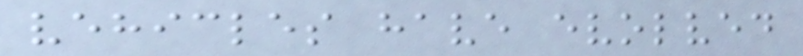vehicles have evolved
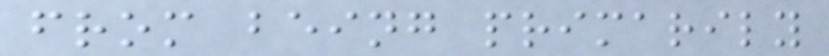from being primarily
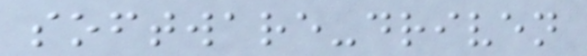software-driven
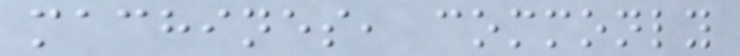machines, commonly
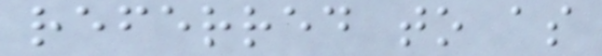referred to as
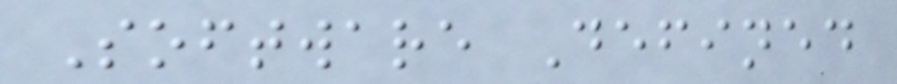Software Defined
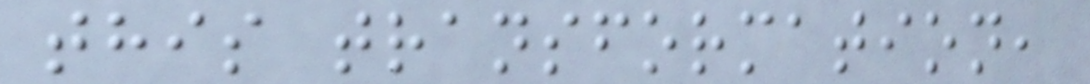this transformation,
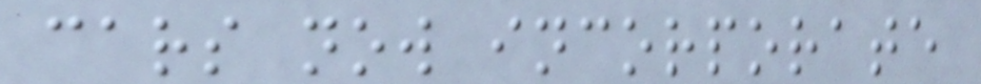cars now incorporate
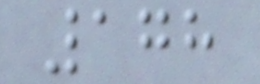178
